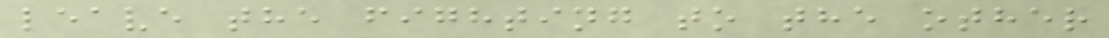leave the fighting to the other
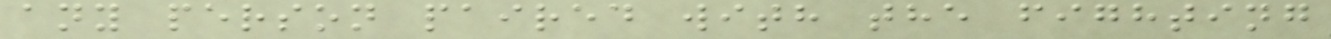any person paired with the fighting
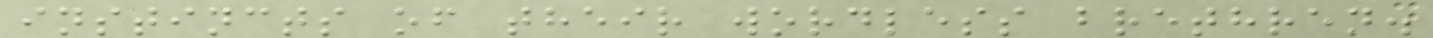instincts of their wordless brethren.
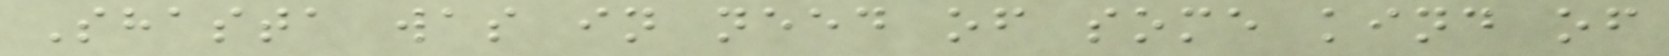Shasta was in need of some kind of
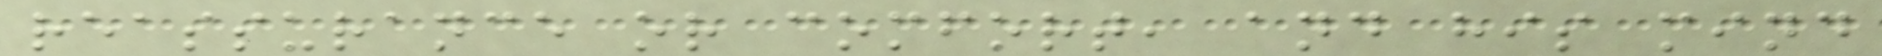reassurance or comfort, and his mind
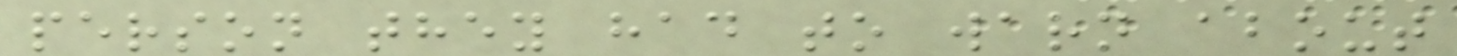person they had to warn about
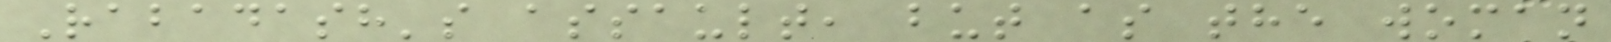Rabadash's assault, but as the woman
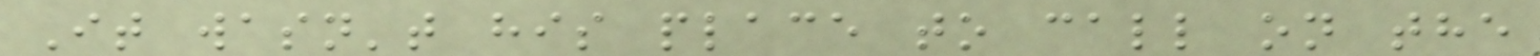It wasn't his place to call on the
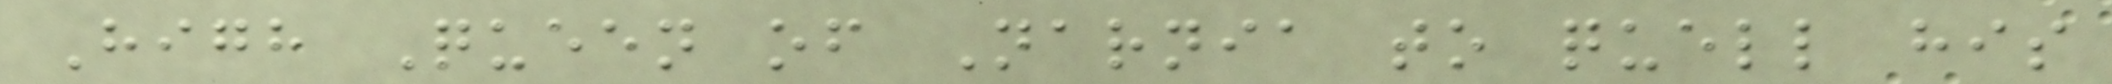High Queen of Narnia to quell his
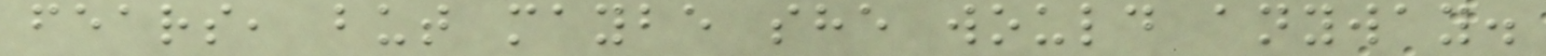fears, but maybe she would anyway.
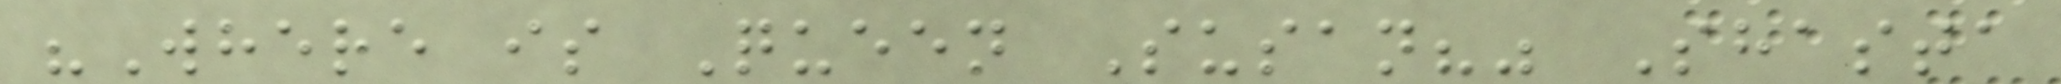"Where is Queen Susan?" Shasta
